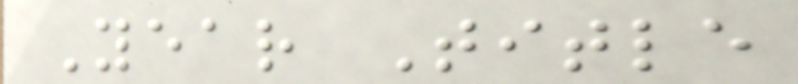Year Title
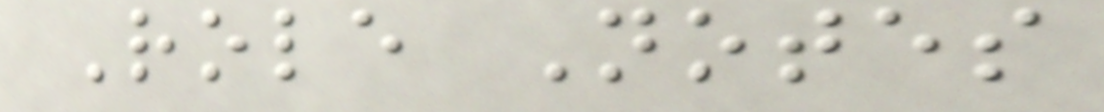Role Notes
